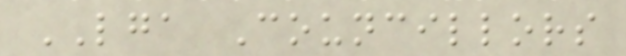LGA Councillors
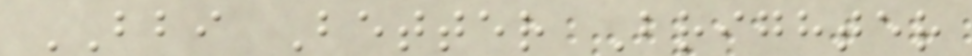BBI Better Brighter
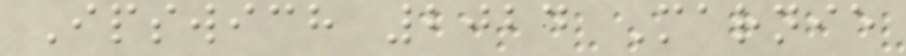Ipswich 2024 Marnie
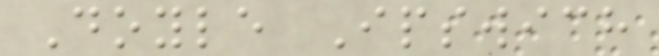Doyle Ipswich
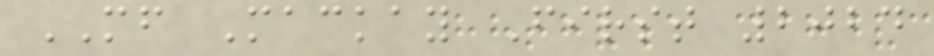MF Mackay First 2024
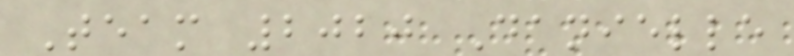Team 2020 Danielle
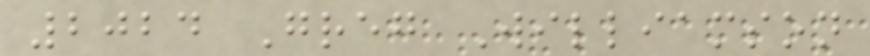2024 Greg Williamson
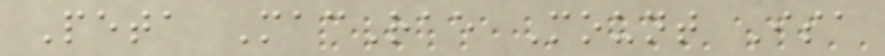Peta MacRae Mount Isa
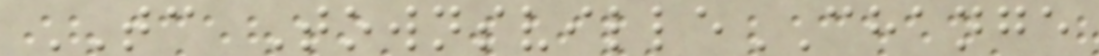TC TownsvilleCHANGE
